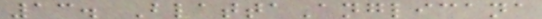13. BlattaAnglicana
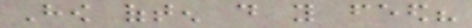How often do you feed?
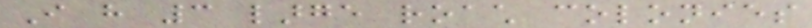I have 3 large roach colonies
